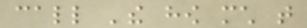call 'the how much that
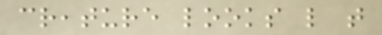creature looks like that
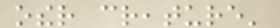other creature'
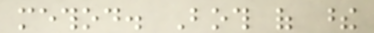method. Both of these
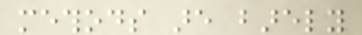methods are barely
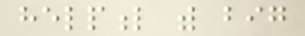helpful with big
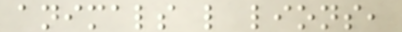animals like lions,
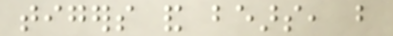tigers and bears, but
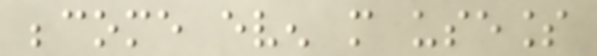become even more useless
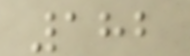182
